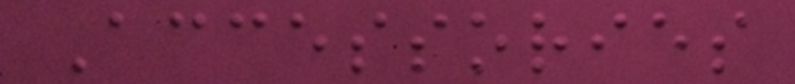Accessories
